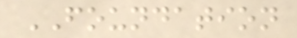FOUNDATION
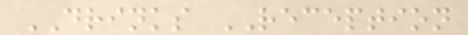DRINKS RECEPTION
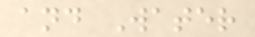and Water
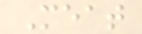Meat
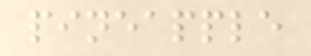pineapple
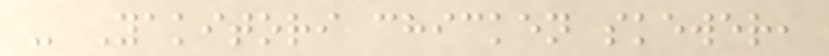- Yakitori chicken skewer,
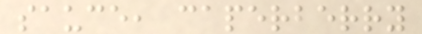sauce, caperberry
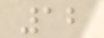12
